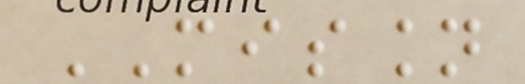MISSION
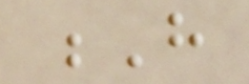H
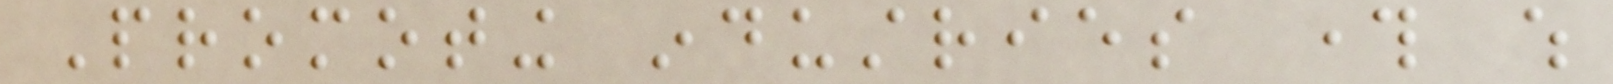Promoting industries through which
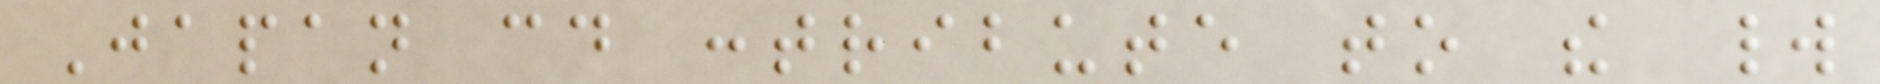Japan could contribute to the world
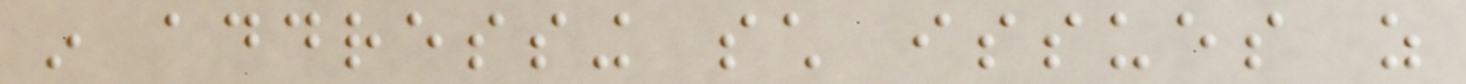in addressing such issues as
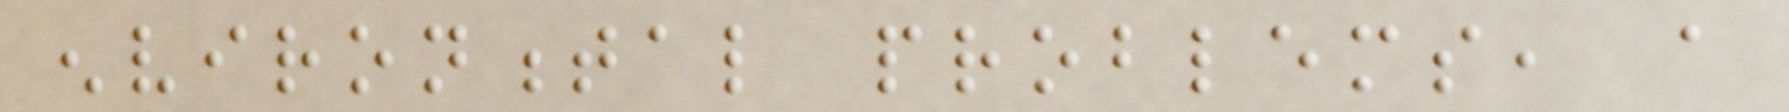environmental problems, a
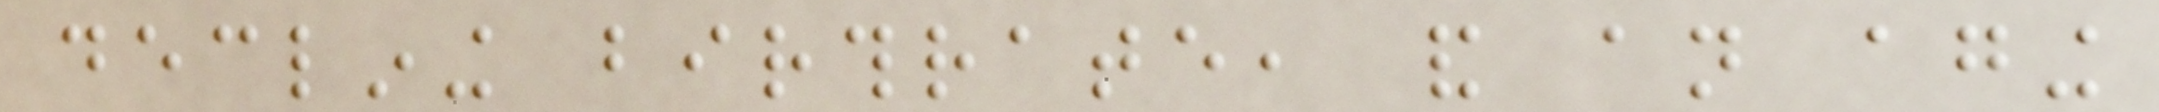declining birthrate, and an aging
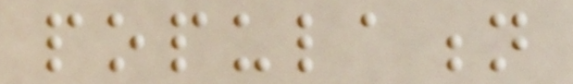population
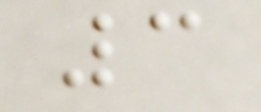3
